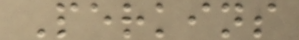Perkins
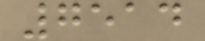7514
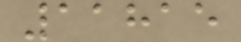11815
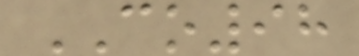CO98
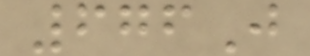676J
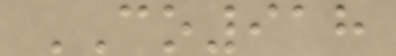CO918
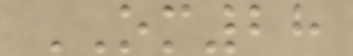OM28
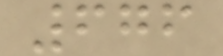676
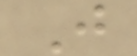J
